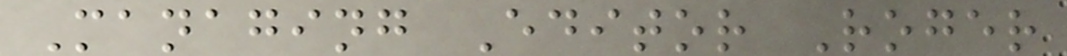Managing Editor Roger
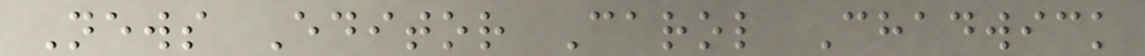News Editor Carol Chadwick
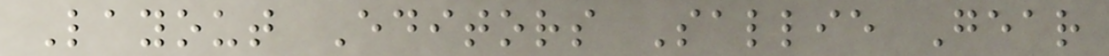Layout Editors Sallie Gear
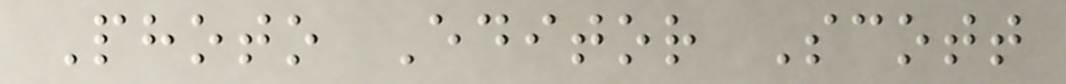Photo Editor Scott
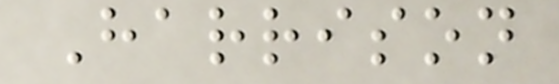Harrison
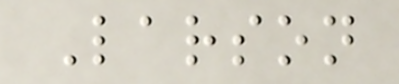Larson
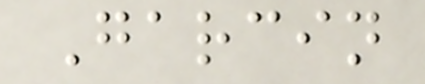Garcin
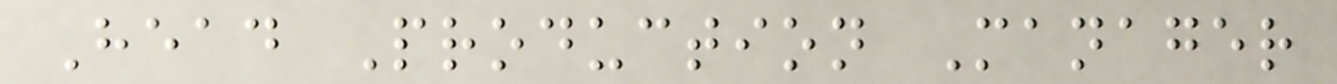Head Production Manager
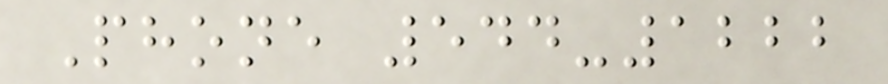Phone 544-1222
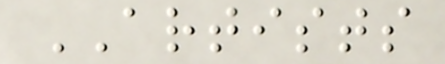ARTISTS
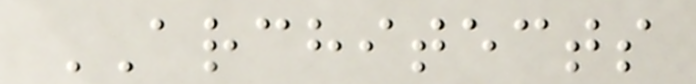ARCHITECTS
